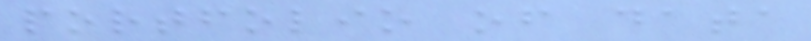portfolio of data
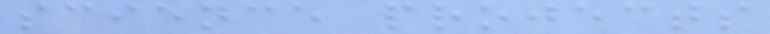science projects
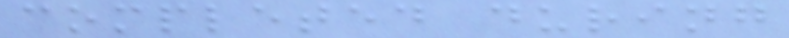completed during
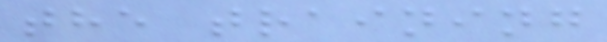the training
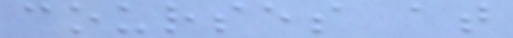courses at
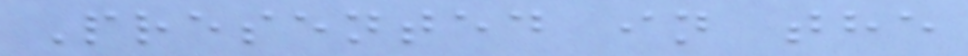Presented in the
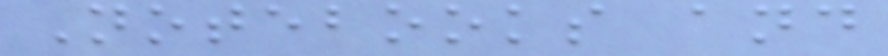Notebooks and
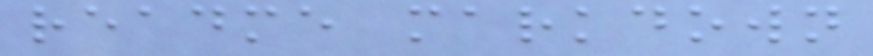readme markdown
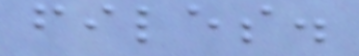files.
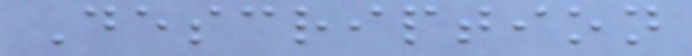Description
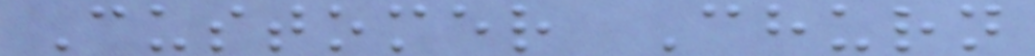Customer Churn
